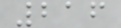216
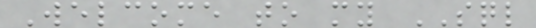Welcome to my SQL
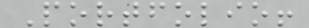Portfolio!
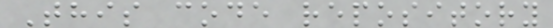This code repository
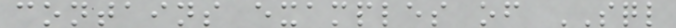contains examples of SQL
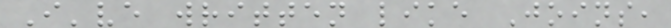I've written like Joins,
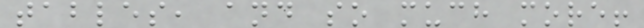tables, and so much more!
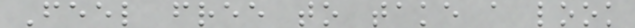Feel free to take a look
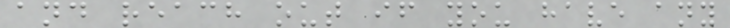and reach out if you have any
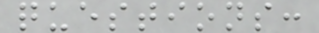questions:
